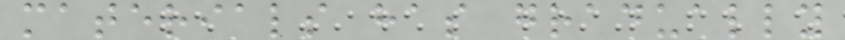materials has gradually
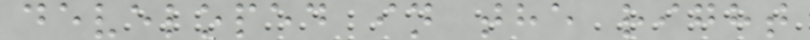developed in the right
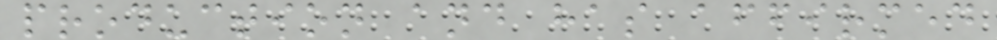production and has affirmed
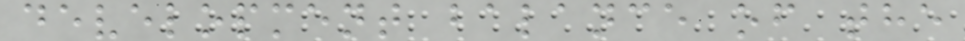development balance of the
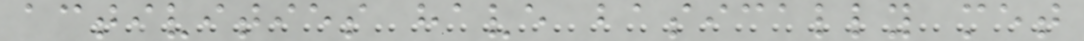activities have basically met
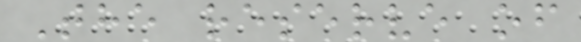The reserve of
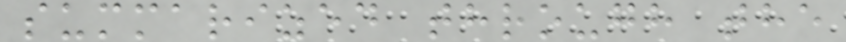summarized through the
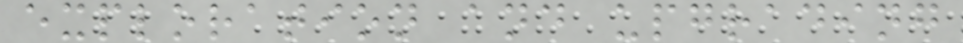exploration and upgrading
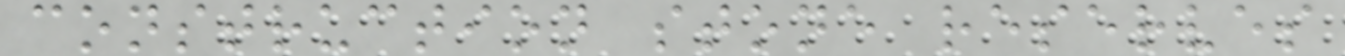construction stone reserves
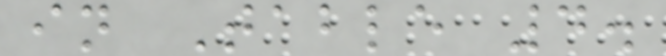in Table 4.
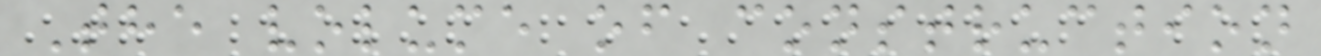The volume of construction
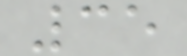35
